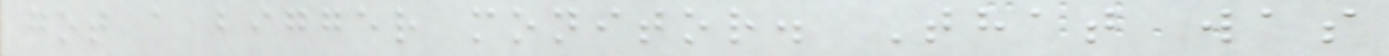got a bigger monitor. That was
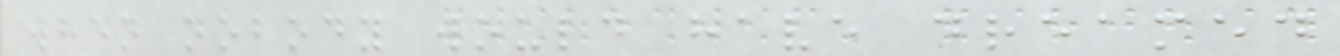when nobody would have dreamed
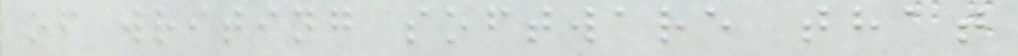of writing software that
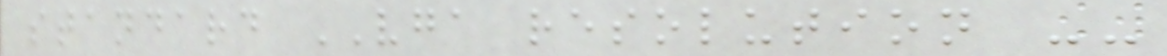standard VGA resolution --
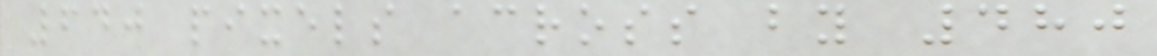640 pixels across by 480
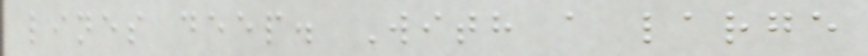lines deep. With a large
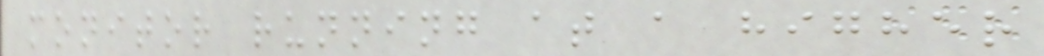monitor running at a higher
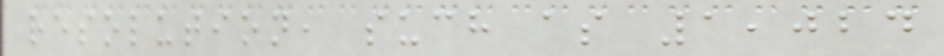resolution, such as 1,024
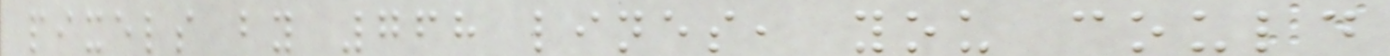pixels by 768 lines, you could
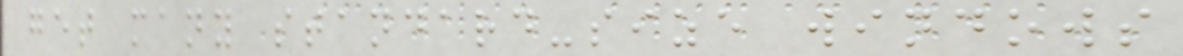get many standard-size windows
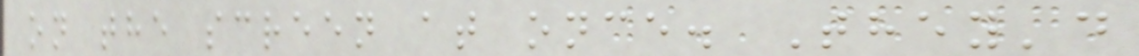on the screen at once. They'd
